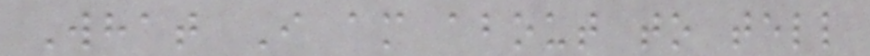What I am about to tell
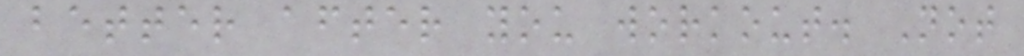better after you workout. Not
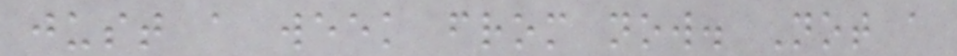just a week from now. Not a
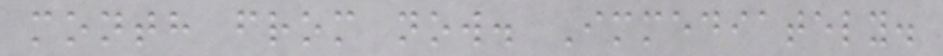month from now. Immediately.
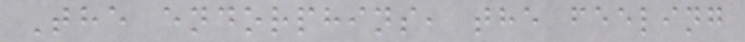The endorphins, the feeling
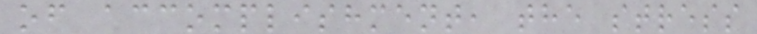of accomplishment, the stress
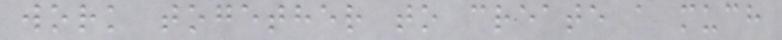work together to create a much
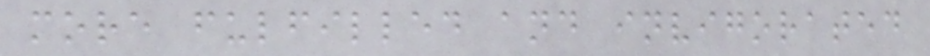more fulfilled and invigorated
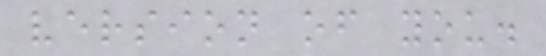version of you.
